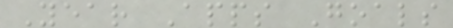Year Apps Goals
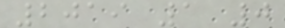2019 1 0
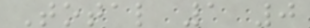Total 1 0
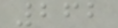262
